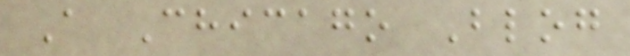A Chicago Blog
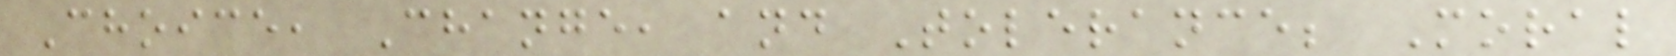Choice, Change, and Tolerance; Moral
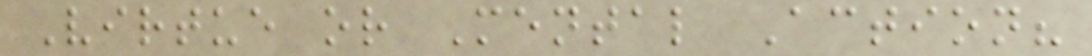Virtue or Mental Action?
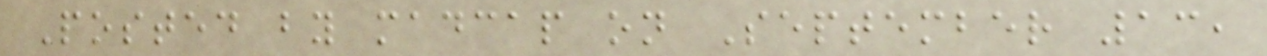Posted by madcap on September 13,
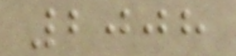2008
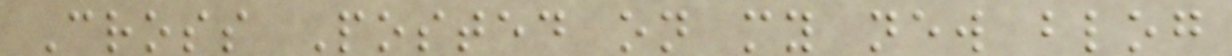Cross Posted on my new blog
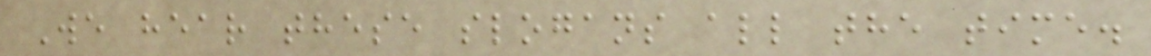We hear these slogans all the time.
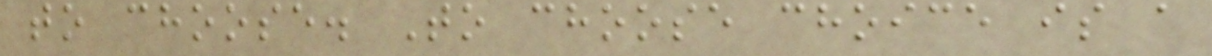to choose. To choose choice is a
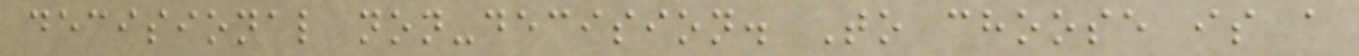decisional non-decision. To choose is a
